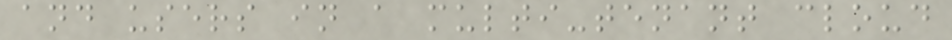and users in a multi-tenant cloud
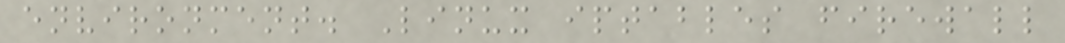environment. Linux iptables firewall
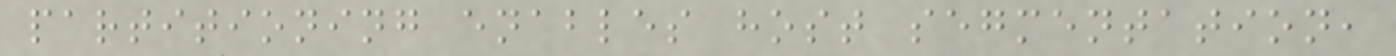partitioning enables host segmentation,
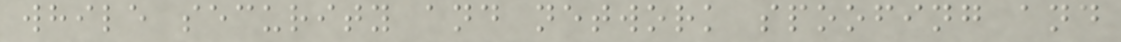while security and network spoofing and
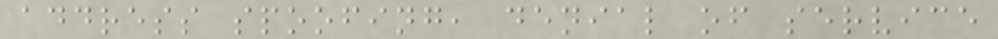address spoofing, denial of service
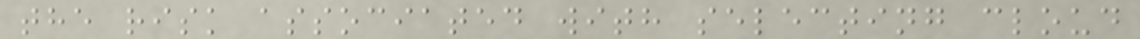the risk associated with selecting cloud
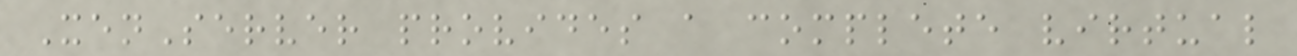XenServer provides a complete virtual
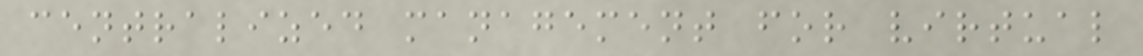centralized management for virtual
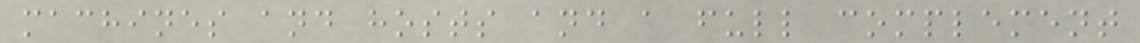machines and hosts and a full complement
